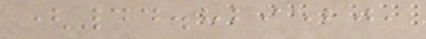(44.829520,
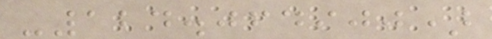-124.064900)
